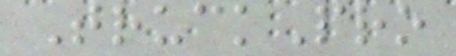TruckPro
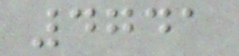4741
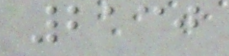2130
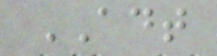ADT
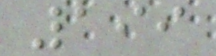199
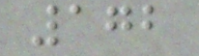172
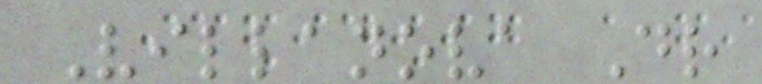Villanova Dr
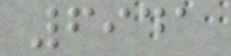6941
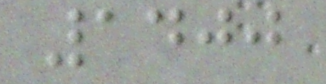1400
